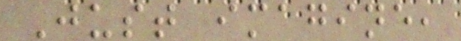Just imagine,
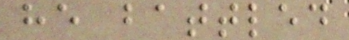he battled
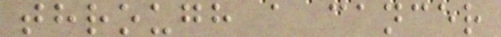through a cancer
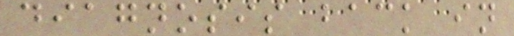diagnosis back in
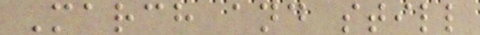March and still
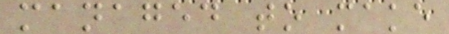managed to make
